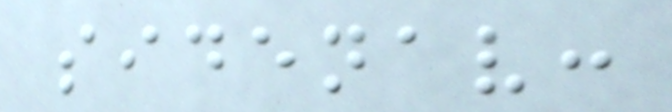sidenav:
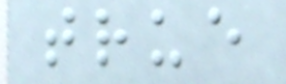true
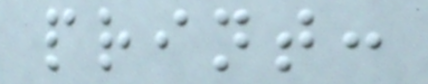print:
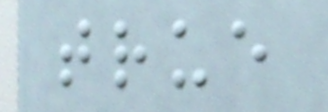true
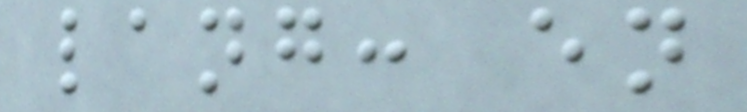lang: en
